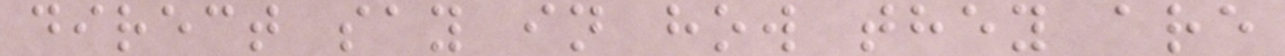direct say in how they are
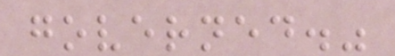governed."
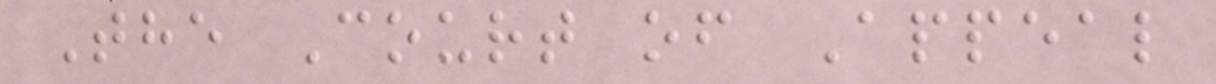The Court of Appeal
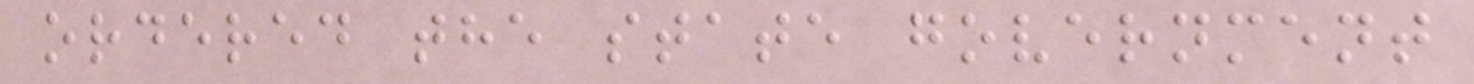ordered the state government
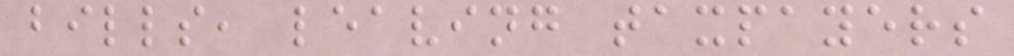bills, leaving taxpayers
